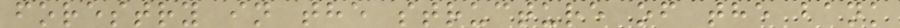forestry in the structure of the bank
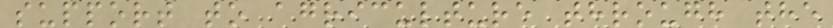support to agriculture through the
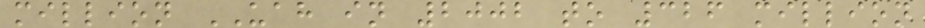million UAH in 2002 to 326 million
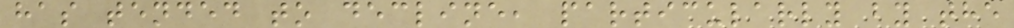has tended to decline, particularly by the
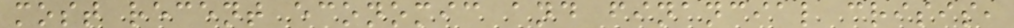most recent economic and financial crisis,
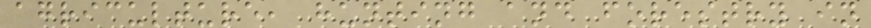agriculture, hunting and forestry in
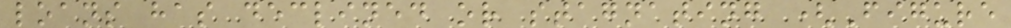loans has declined or stagnating (Figure
